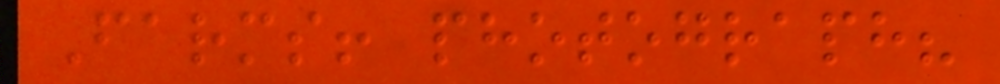Farms! photograph?
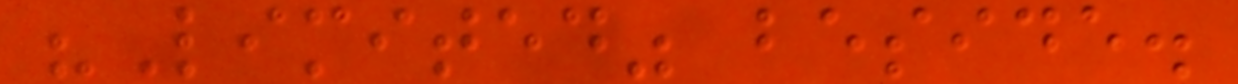"Limited" beside.
